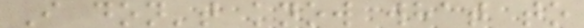I don't know what to
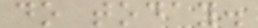do today.
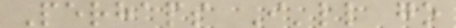Perhaps I'll go
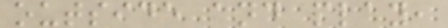outside and play,
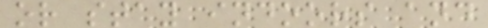or stay indoors and
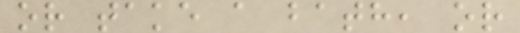or take a bath, or
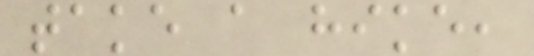take a hike,
